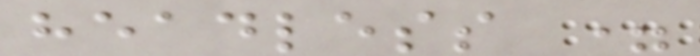headless =
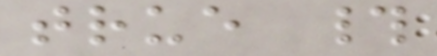true #
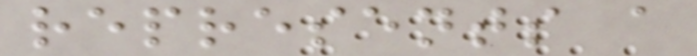represents a
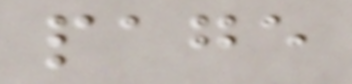page
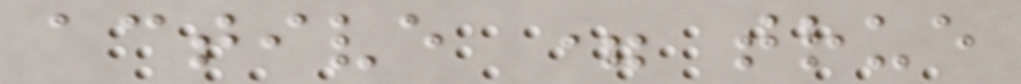active = true
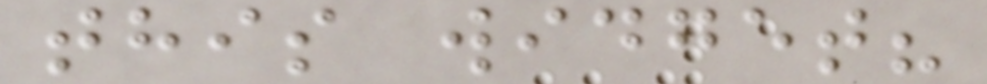this widget?
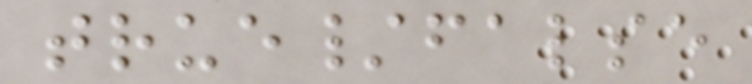true/false
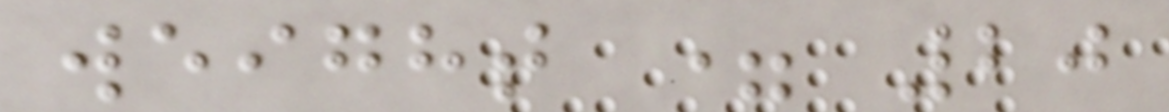weight = 20
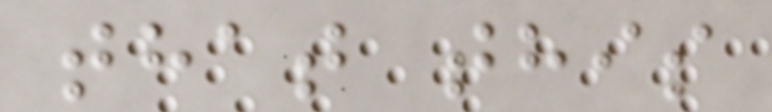that this
